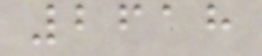2618
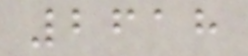2618
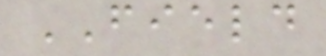FIELD
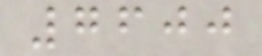7600
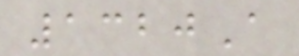1320A
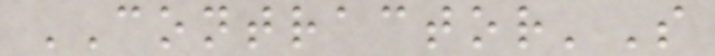CONTRACTOR'S
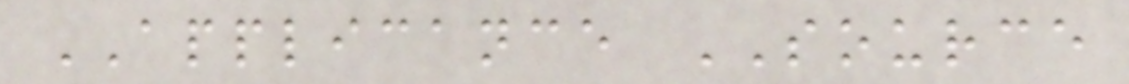APPLICANCE SOURCE
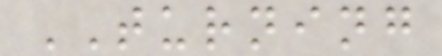TURNING
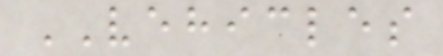VEHICLES
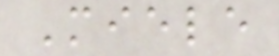Miele
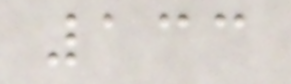133
